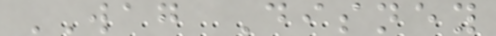WAG Disney
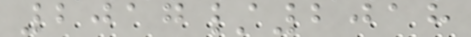2017/2018
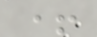+
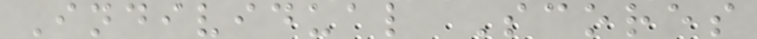Individual Scores
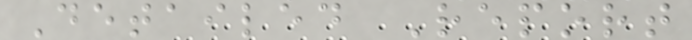Detailed Report
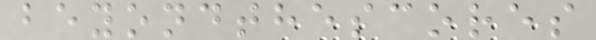beyondthescores
